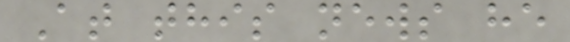At this news he
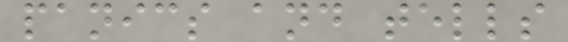panics and tells
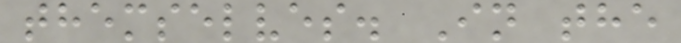themselves. In the
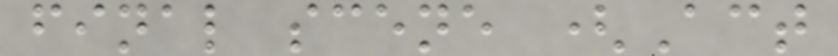final scene (Act
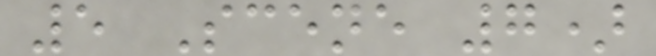5 Scene 7)
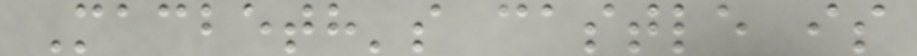Macbeth's castle is
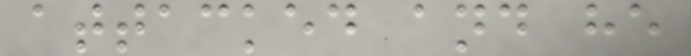attacked and he
